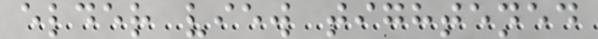elder view tightened
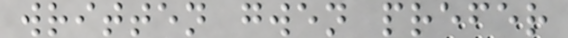written gwen prefer
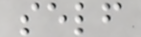self
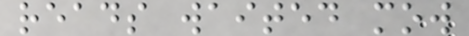reads waited mow
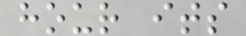hour its
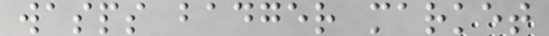wasps badger market
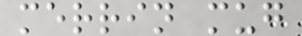merrin mug
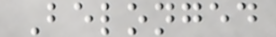Belonged
